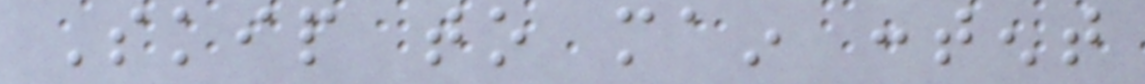Skip to main content
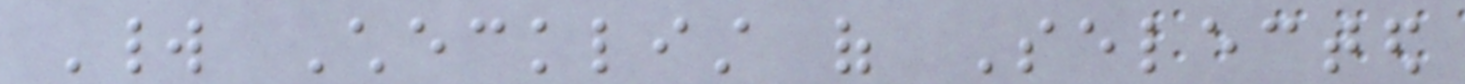World Checklist of Selected
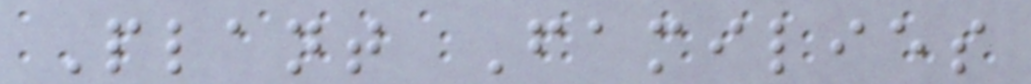Plant Families
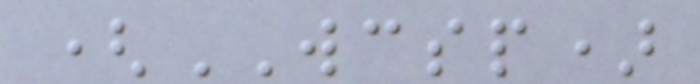(WCSP)
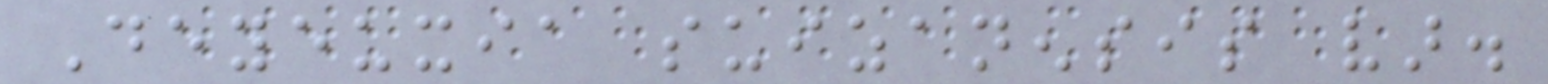Deyeuxia suizanensis var.
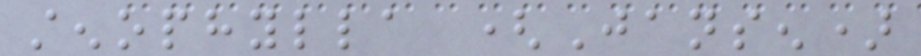stenophylla (Jansen)
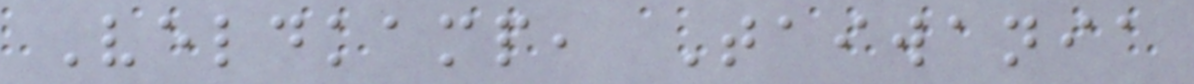Veldkamp, Taiwania
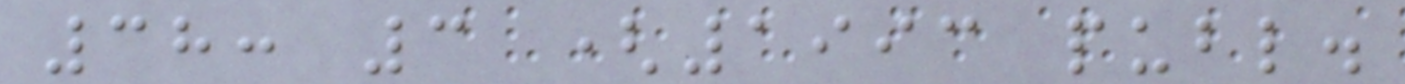38: 3 (1993 publ.
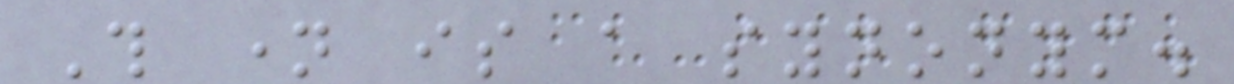This name is a synonym.
